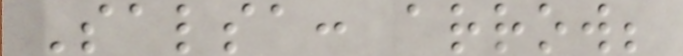Salsa: arrow;
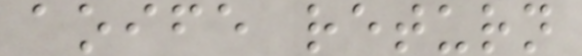aoife return
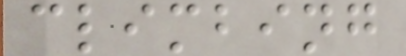climbing
